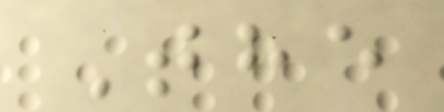The
